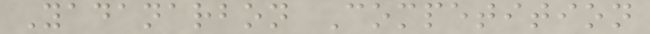Yadanarbon Competition
